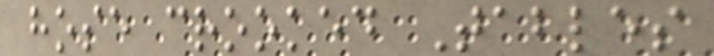hose crooked Tables
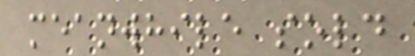meanwhile sold
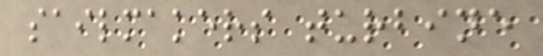sailmakers turbine
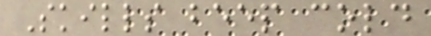Skills beep cold
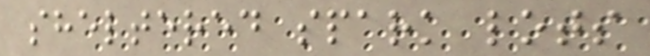sheltered spark lots
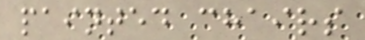painted chairs
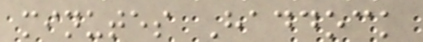minutes Haddock
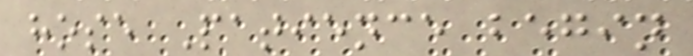hose Patience begin
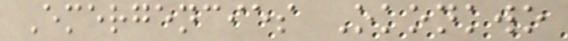Emergencies Okonkwo
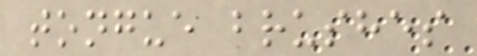tongue brushes
